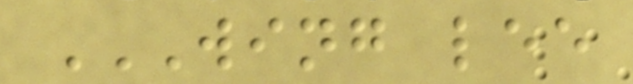WING LEE
